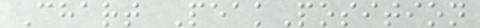Chart PeakPosition
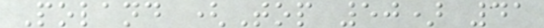Poland (Top 50) 41
